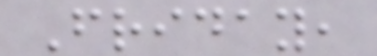Friday,
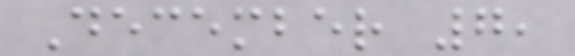December 7,
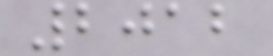2012
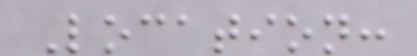Location:
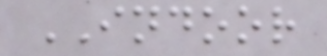INDOOR
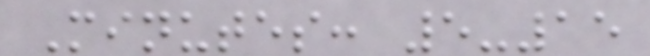Minutes: 5-15
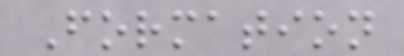Formation
